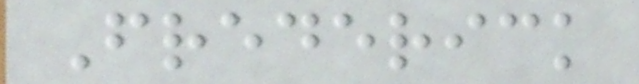Frederick
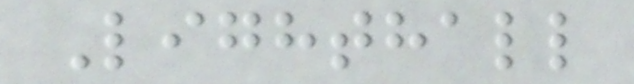Lighthall
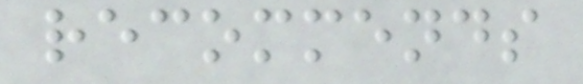recommends
